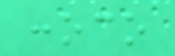conoco
